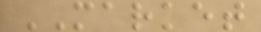MARKET
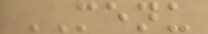MENU
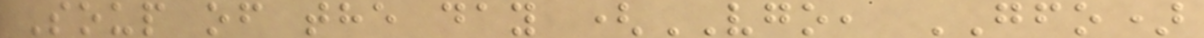Soup of the day (VGO, GFO)
